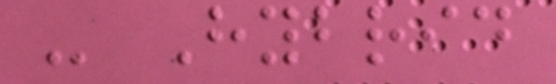- Hybrid
